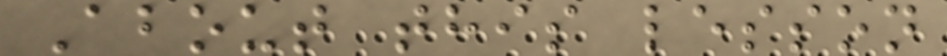About this lesson
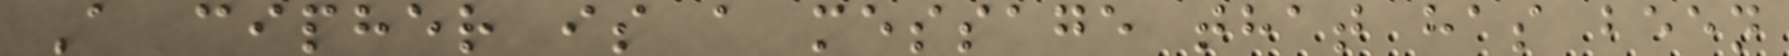A cipher is a message that has been
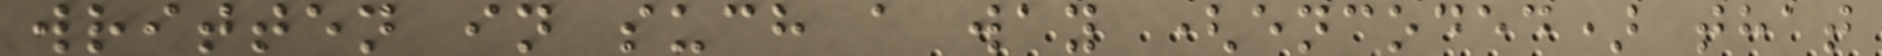written in such a way (encoded) that
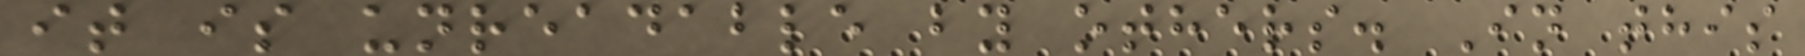it is unreadable by others. In this
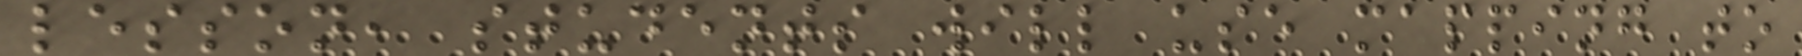lesson, students will use mapping to
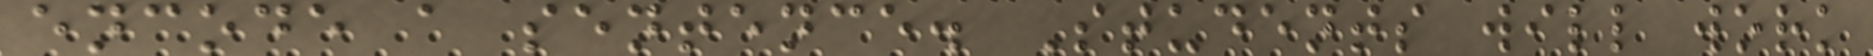encode a sentence. Students will work
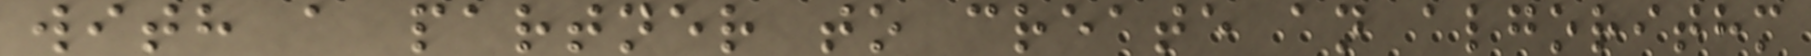with a partner to create an algorithm
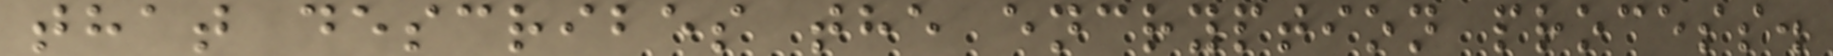that describes the encryption process.
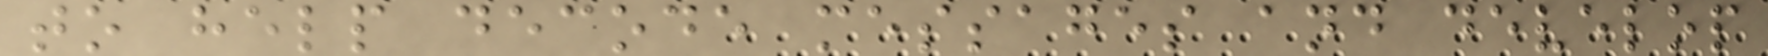to help decode messages and develop
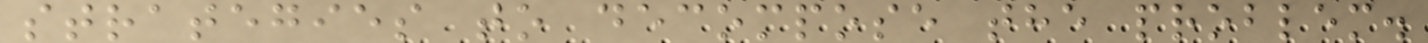strategies to decompose the problem.
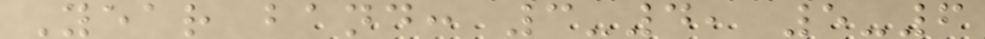Year band: 3-4, 5-6
